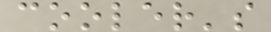cooler's
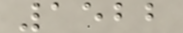1522
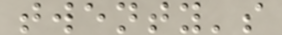twenty's
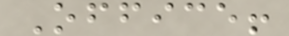Office!
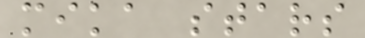mika stars
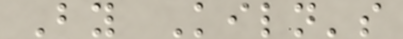By Kiln's
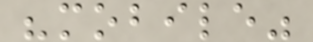"mobile"
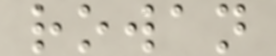rowan
